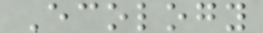Ecology
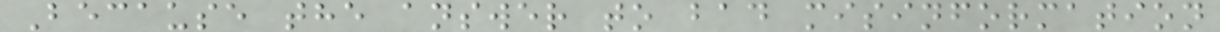Because the answer to bad misinformation
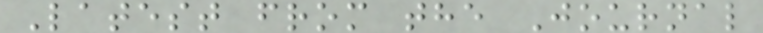Latest from the Journal
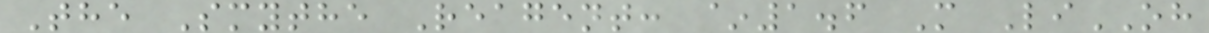The Smythe Reagent: ~1.6 M LiOH
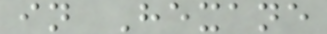in Hexane
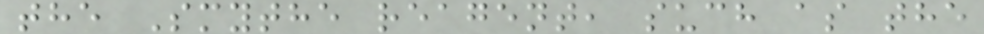the Smythe reagent, such as the
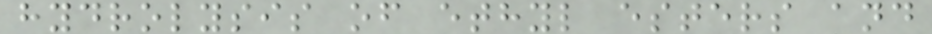hydrolysis of ethyl esters and
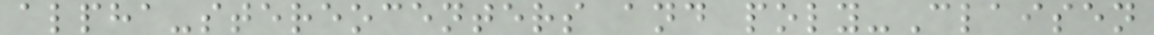alpha-stereocenters and poly-Claisen
